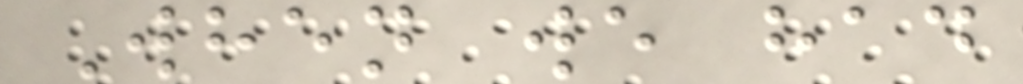When we had
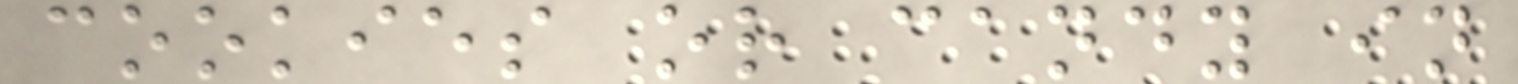cookies or candy in
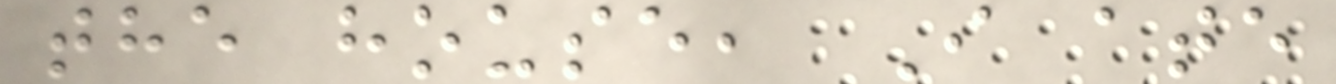the house, I ate
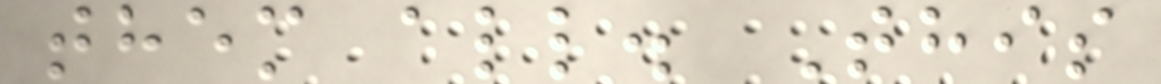them all. This
